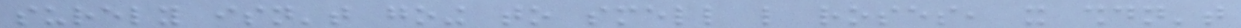surely isn't going to smell like roses, it shouldn't
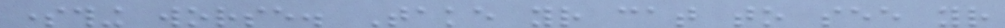something worse. Take your cat to see your
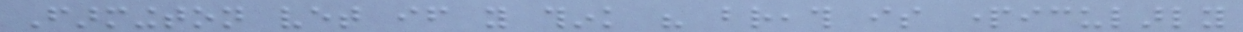Farmington vet if you think his breath is particularly
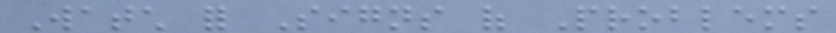Watch for Signs of Problems
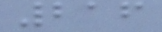216
